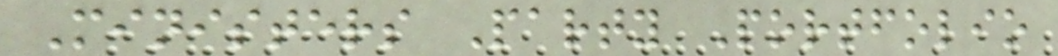Ministers Party Portfolio
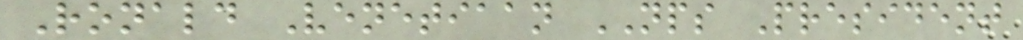Ronald Venetiaan NPS President
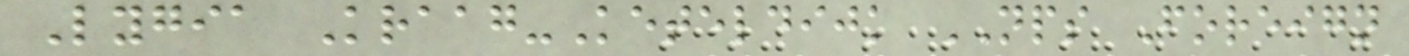Lygia Kraag-Keteldijk NPS Foreign
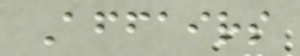Affairs
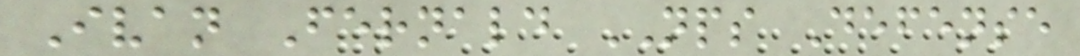Ivan Fernald NPS Defense
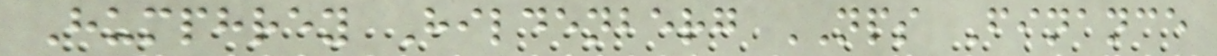Humphrey Hildenberg NPS Finance
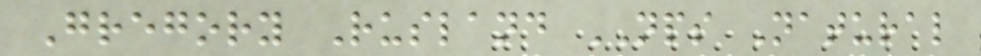Gregory Rusland NPS Natural
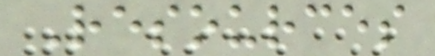Resources
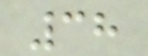38
